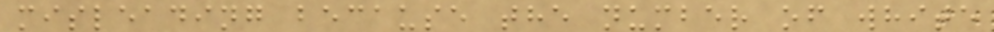misleading because the number of white
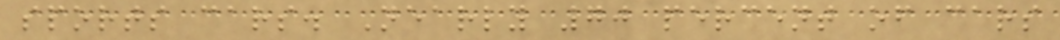sports cars. Nearly 70 percent of cars
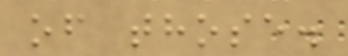of those.
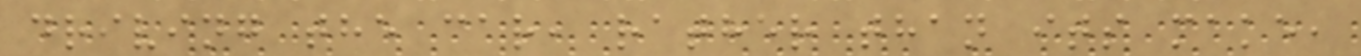driving the car, rather than its make,
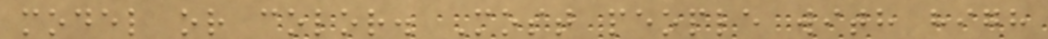model or color. Most people with high
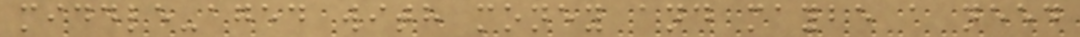middle-aged with money and maybe a need
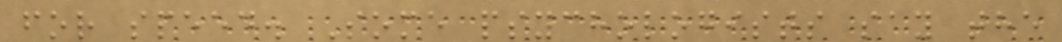for speed. Some psychologists say the
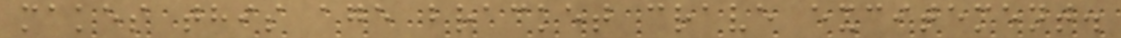makes this age bracket crave excitement.
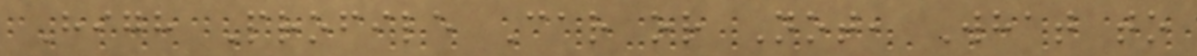High Profile Car or Not, What to
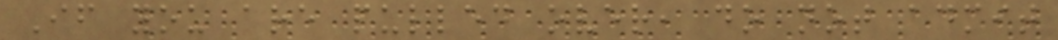If you are pulled over, do not admit
